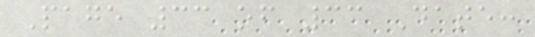Page 33 of 33 Date:
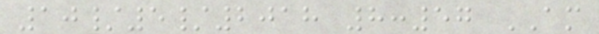10/5/2018 8:57 AM
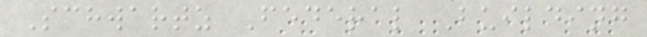Schwartz Federal Building
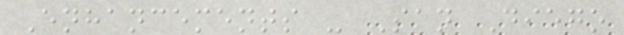Enhancements - San Diego
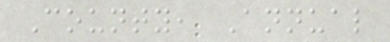County, Annual
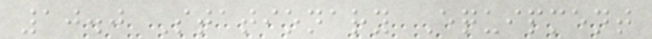10.0 Stationary Equipment
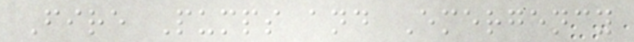Fire Pumps and Emergency
